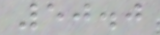50.0
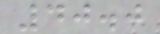40.0
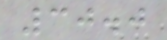30.0
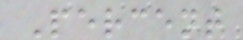Percent
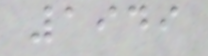1949
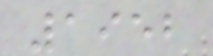1952
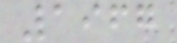1967
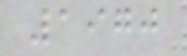1970
